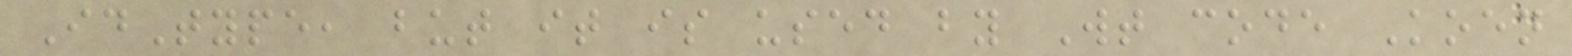IdType, but it is used by Wt code Koen
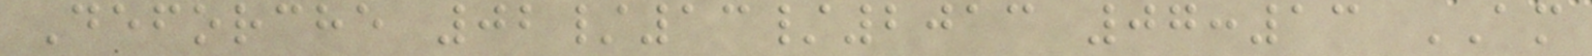Deforche 02/13/2013 07:13 AM
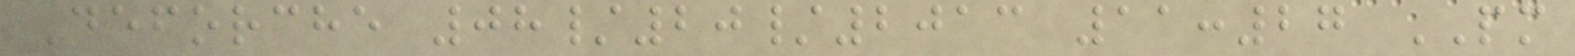Deforche 08/20/2013 11:27 PM
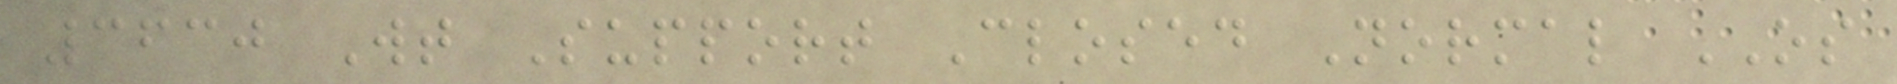3630 Wt Support Closed Normal OS
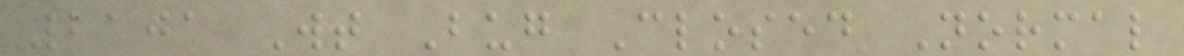2101 Wt Bug Closed Normal
